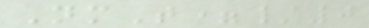NmT=/0
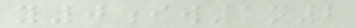y0iw1n2
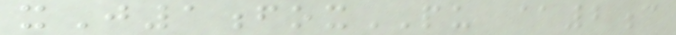xJ1foxPU @2c
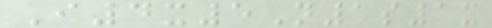I4x5N1s1x
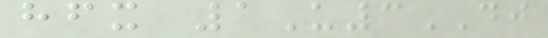hfx 1U3DJ
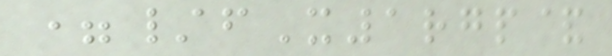=/fX1rgp&
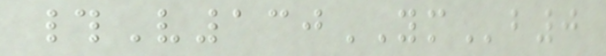#V130YMb0
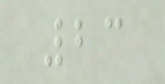23
